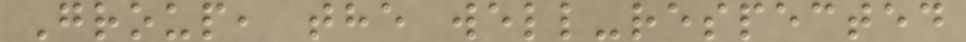Group, the well-respected
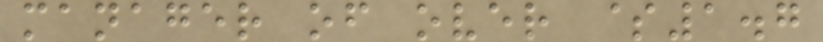manager of over $1.7
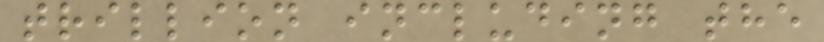trillion including the
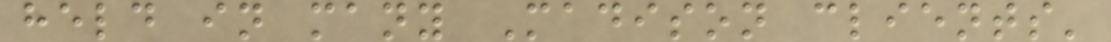held in many Madison clients'
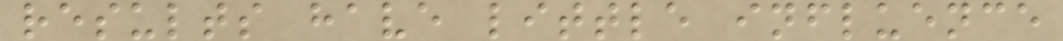results have little influence
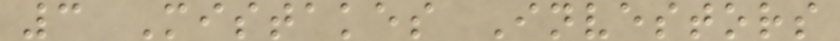3 Mistakes Investors
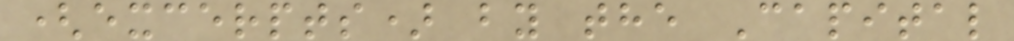(excerpts) by the Capital
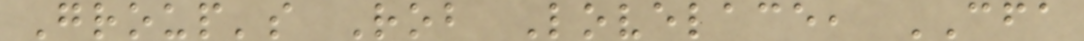Group's Rob Lovelace, CFA
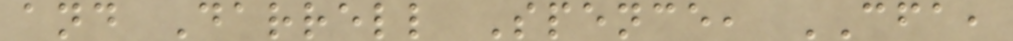and Darrell Spence, CFA,
